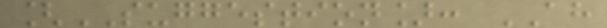[SUGGESTION]: AH
